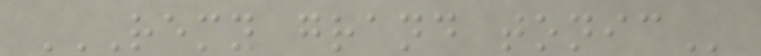REMY GRAND TONIC
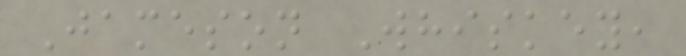Jameson Whiskey,
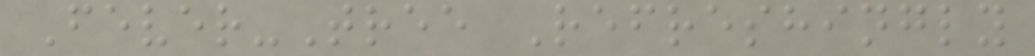Fever-Tree Refreshingly
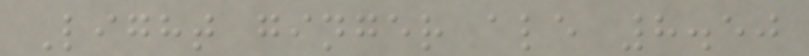Light ginger ale 8.50
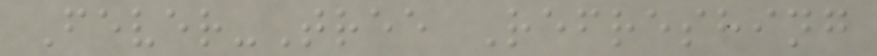Fever-Tree Refreshing
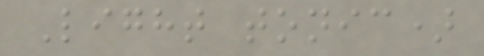Light tonic)
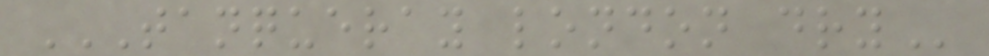TANQUERAY LONDON DRY
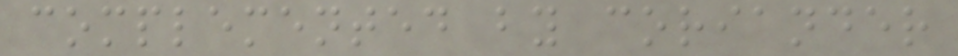complemented by coriander
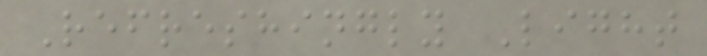Refreshingly Light
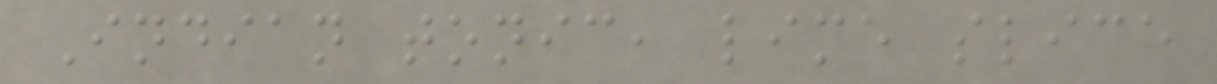Indian tonic, lime slice
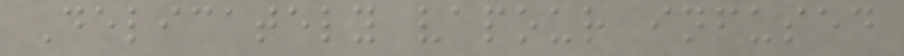Delicately vapour infused
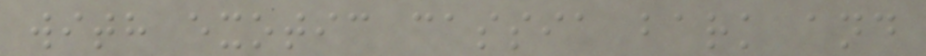with exotic cassia bark and
